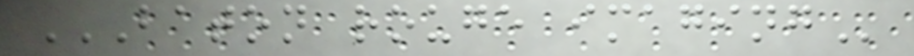BATON ROUGE IMAGING
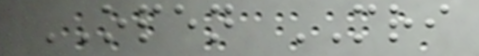OPEN MRI
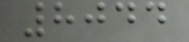8044
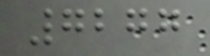7277
